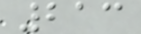213
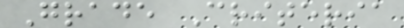Grade Criteria
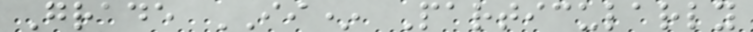Grade II* Particularly
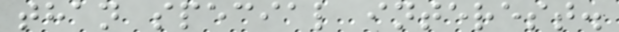than special interest.
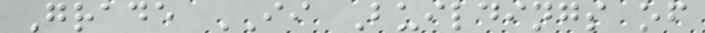Grade II Buildings of
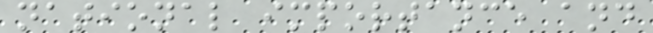national importance and
